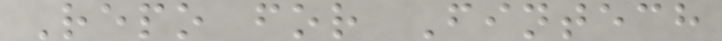Repo for Fintech
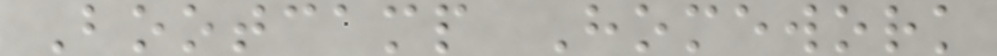Bootcamp Homework
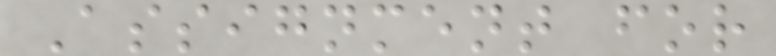Assignment for
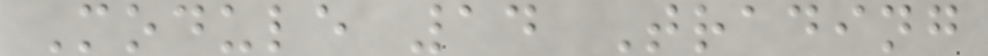Module 14 Trading
